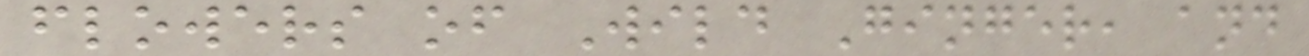flowers of Wild Ginger, and
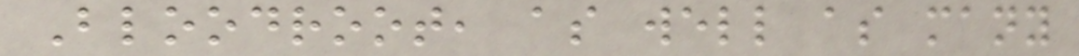Bloodroot, as well as many
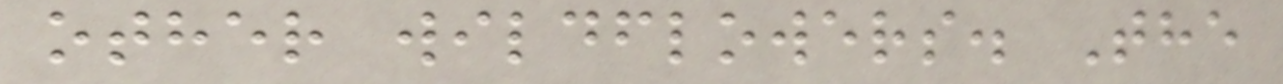other wildflowers. The
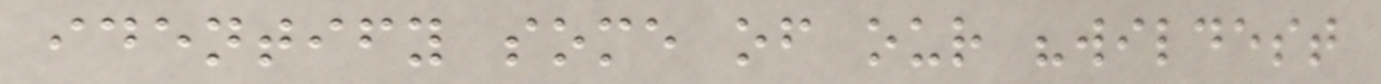identify some of our "wildest
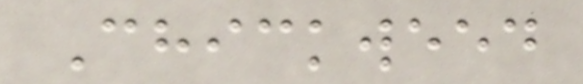Chickweed
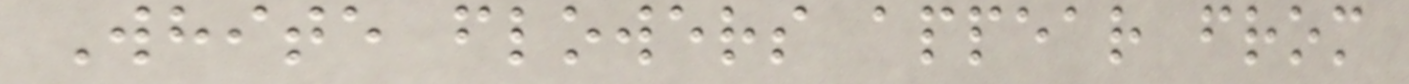White flowers appear from
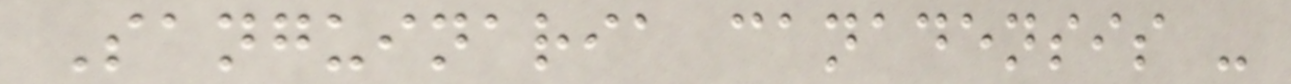Sanguinaria canadensis -
